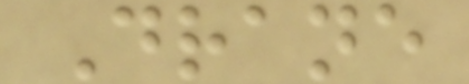Drane
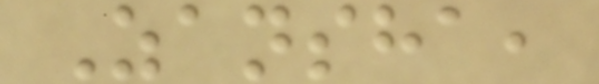Zansha,
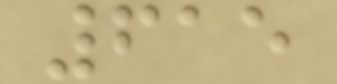615
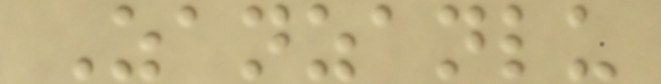Zanzanlu
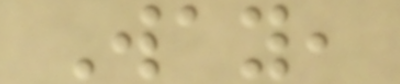Way,
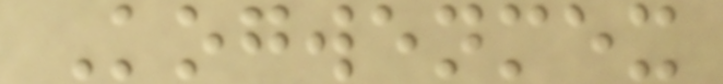Kogwenmex
